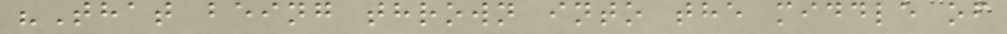"That being thrown into the middle of
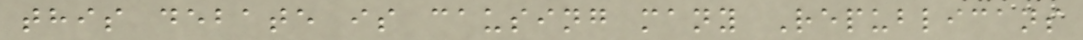this debate is causing many Republicans
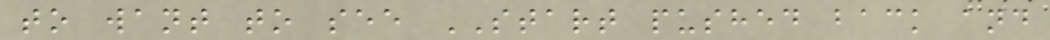to want to see START pushed back and
